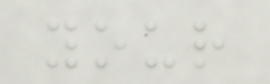your
